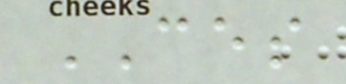CES
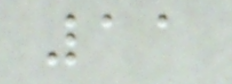11
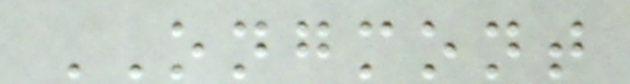ONGMONT
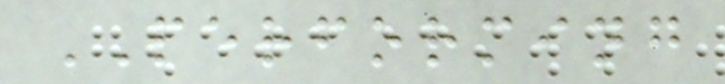PERFORMING
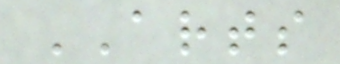ARTS
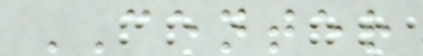CENTER
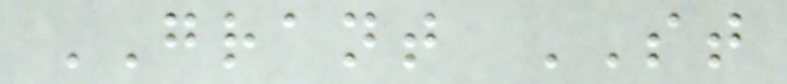GRANT ST
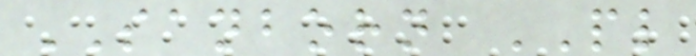SANBORN PL
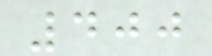400
